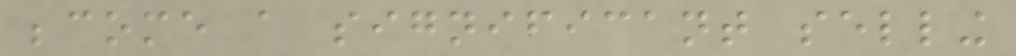become a significant selling
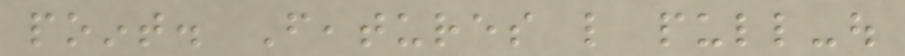point. Features like pull-out
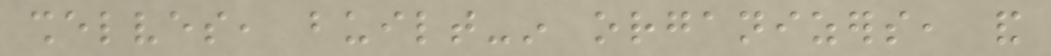shelves, built-in organizers, and
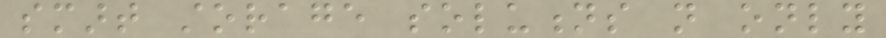smart storage solutions not only
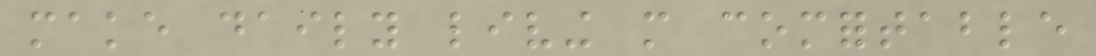make daily living more comfortable
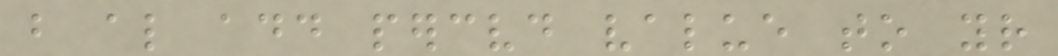but also add perceived value to your
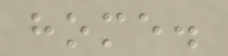home.
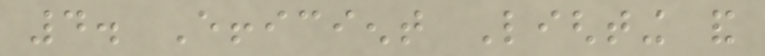4. Efficient Lighting and
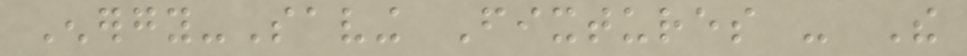Energy-Saving Fixtures - The
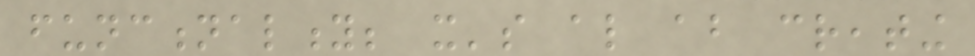functionality; it's also about creating
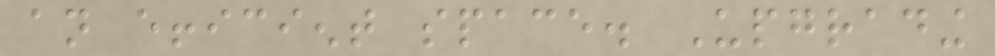an efficient space. Upgrading
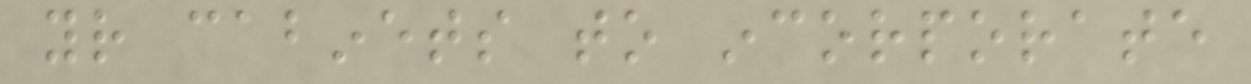your cabinets to incorporate
